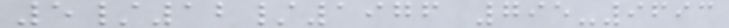5/12/1976 795-9693
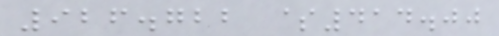926.722 $414.00
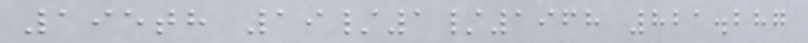195th 19/1/1968 821.287
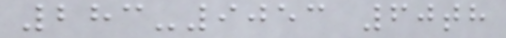283-9053 60th
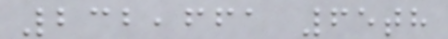232,661 65th
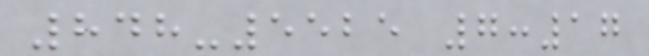848-5525 7:17
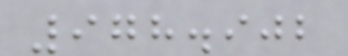978.902
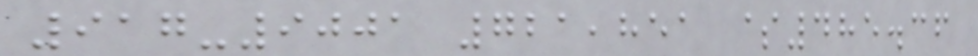917-9001 721,851 $485.36
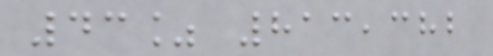43% 813,382
